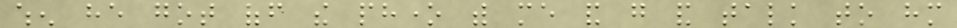when he got off the phone with me and go and talk to him
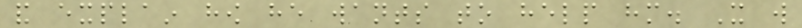and explain how he wants to help him. It will
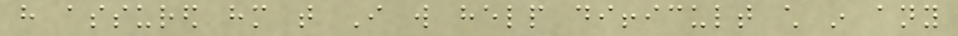have assured him that I will help difficult child in any
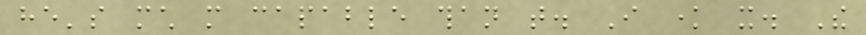he's much more capable than that. I know it. The
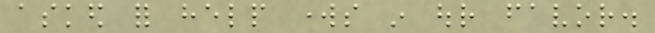asked for help works in our favor.
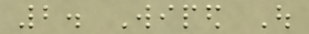2. Wiped Out
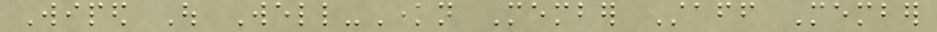Wiped Out Well-Known Member Staff Member
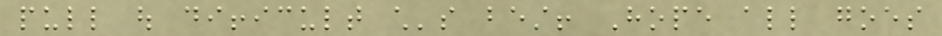pull out difficult child's best! Hope all goes
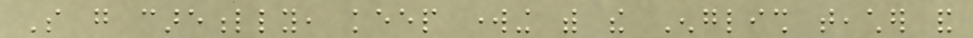So go carefully, keep working with the English teacher and
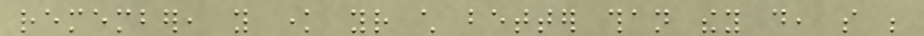remember, you know your child better than they do, so be
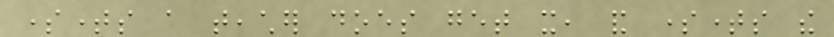sometimes a teacher does get it, and sometimes the
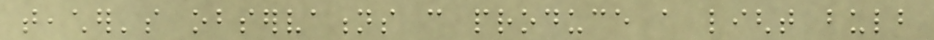teacher's observations can produce a light bulb
